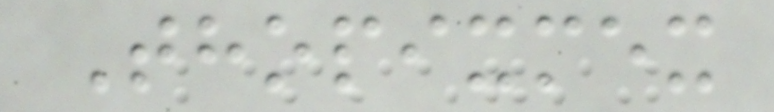Thopixmex
